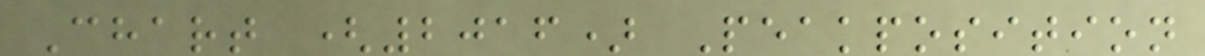Chart (2016) Peakposition
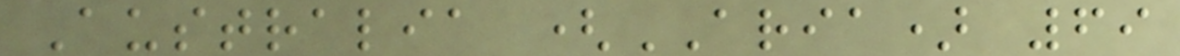Australia (ARIA) 69
